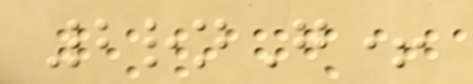2rnG+
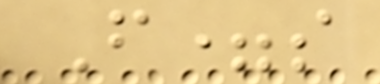F=s
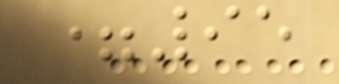=95
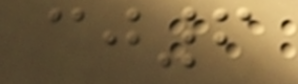cj6
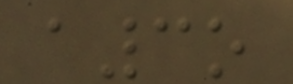a3o
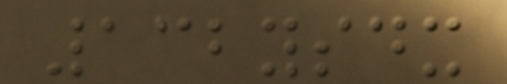132ysdx
